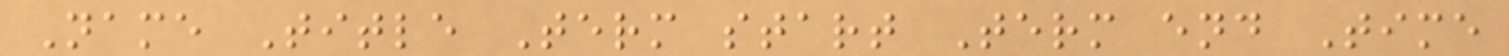Name Title Term start Term end Time
